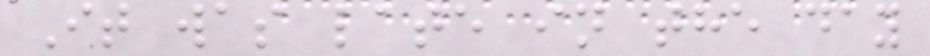It was late in the day
